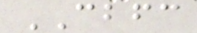CBFC
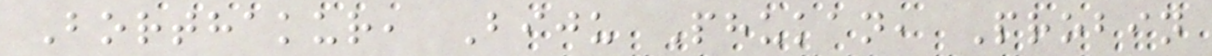Borthakur, Biju Phukan, Probin
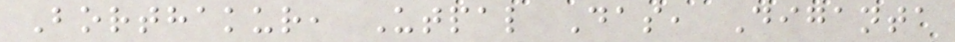Borthakur, Utpal Das, Diganta
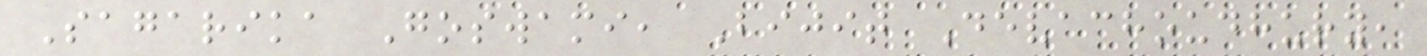Sagarika Goswami, Bijit Devachoudhury,
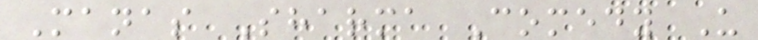Manas Sharma Comedy U
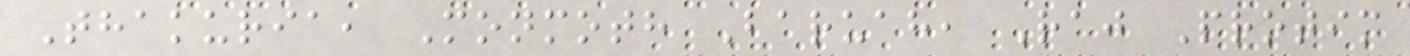Thakuria, Monmoth Baruah, Raj Protim
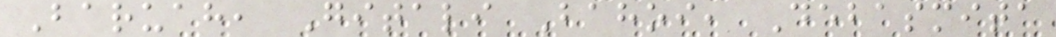Baruah, Gitali Bahoi, Debasmita
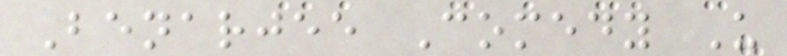Benarjee Comedy U
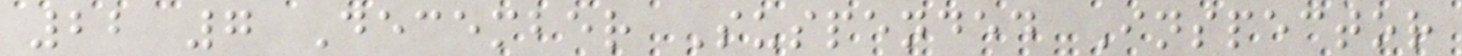22 7 December Suspended Inspector
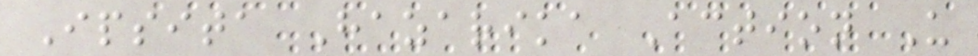Ipsita Hazarika Action U
